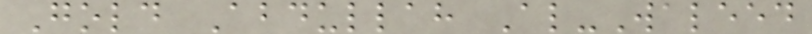Gold Abdullah Al-Waleed
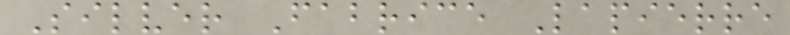Silver Fabrice Lapierre
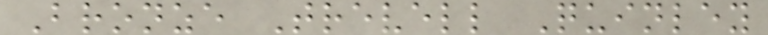Bronze Trevell Quinley
